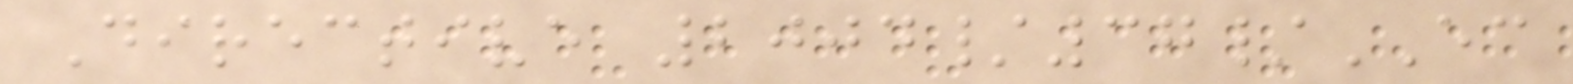Directive 2004/37/EC
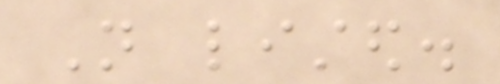Not listed.
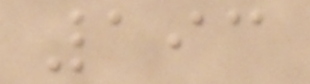193
